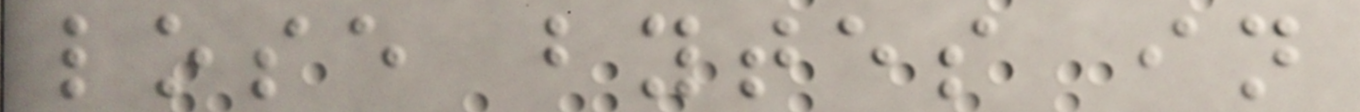lose bytes in
